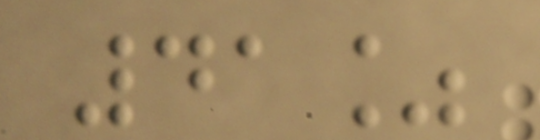41%
